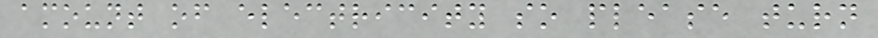amount of electricity so please turn
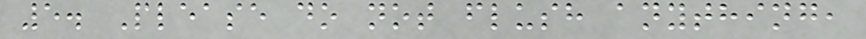5. Please do not flush anything,
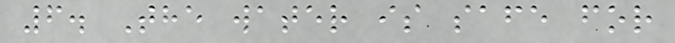6. The water is safe for
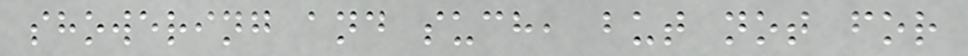showering and such, but not for
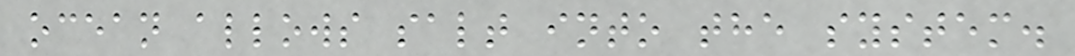ocean allows salt into the system.
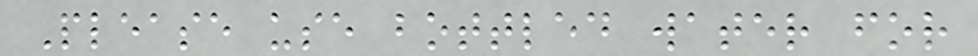Please use bottled water for
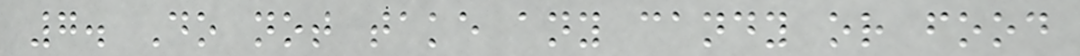7. Do not take any candy or food
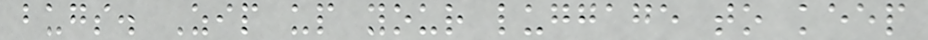bugs. Zip up your luggage to keep
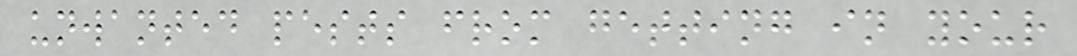unwanted pests from getting in your
